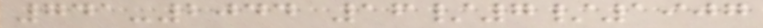741-2044 16/7/1907
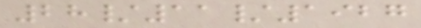28/11/1927
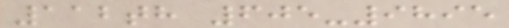112th 605-9895
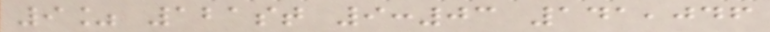9% 121st 9:03 141,046
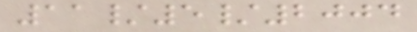11/5/2004
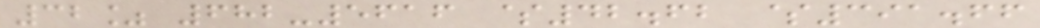32% 682-5616 $42.62 $391.66
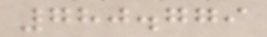780.779
